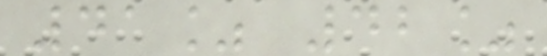41% 42%
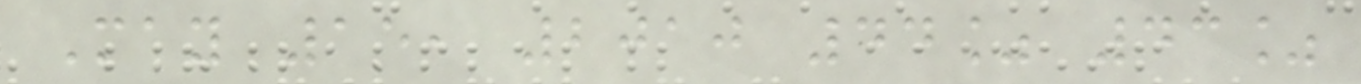May 15, 2010 44% 43%
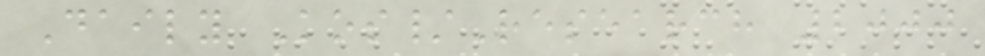Daily Kos/Research 2000
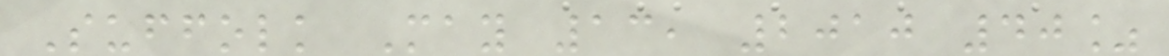Suffolk May 13, 2010 40%
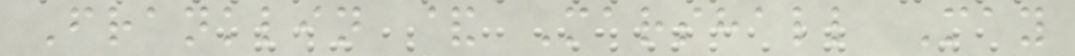Franklin & Marshall May
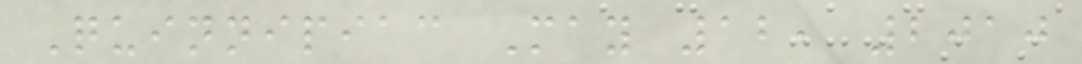Quinnipiac May 12, 2010
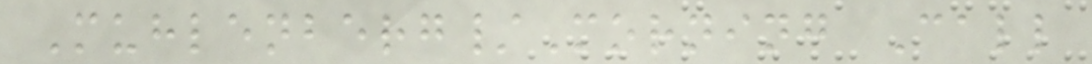Muhlenberg/Morning Call
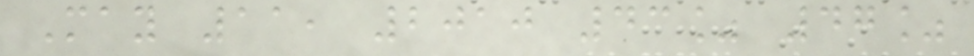May 11, 2010 43% 47%
